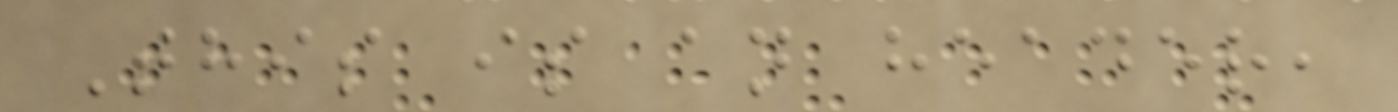This is an header,
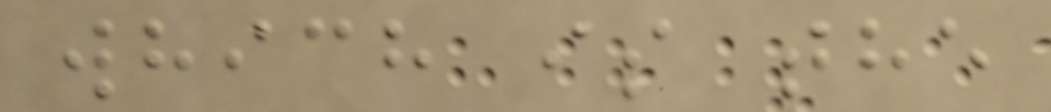which is the
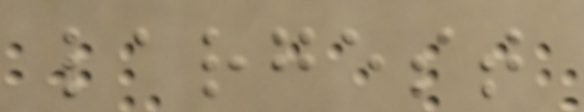largest
